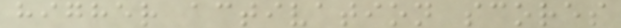higher activation scores
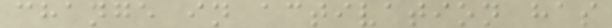change in activation has
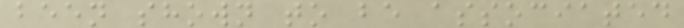been shown to be associated
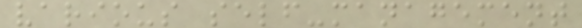various self-management
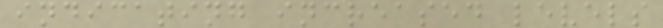indicating increased levels
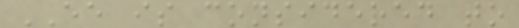EE is considered to
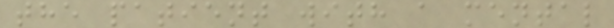the patient with a mental
